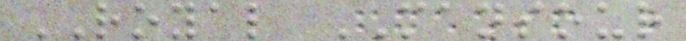ROYAL MANSOUR
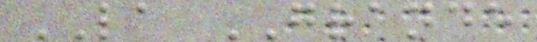LA GRANDE
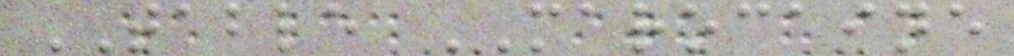TABLE MAROCAINE
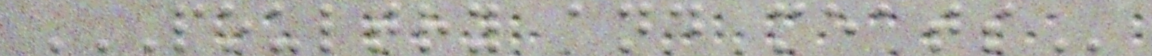POULTRY AND MEATS
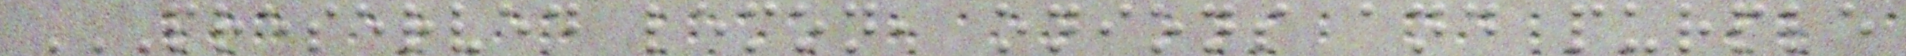PRESERVED LEMON, ONIONS AND PURPLE
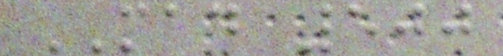MAD 500
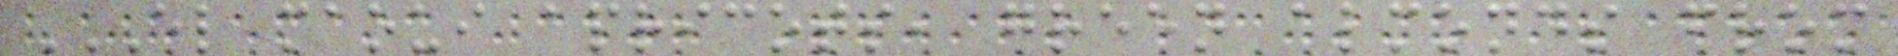EL MAOUI APRICOTS, GREEN ALMONDS FROM
